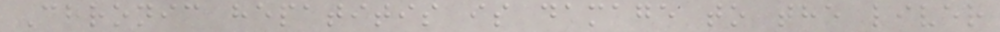Chronic hepatitis is damage to the liver
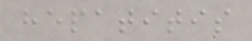hepatitis
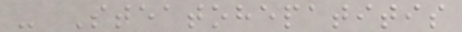- Steatohepatitis
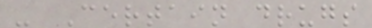- Certain drugs
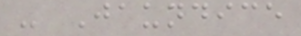- Jaundice
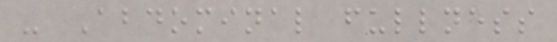- Abdominal fullness
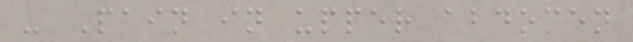- Pain in upper abdomen
